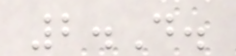2.D.
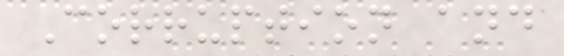Corruption and
